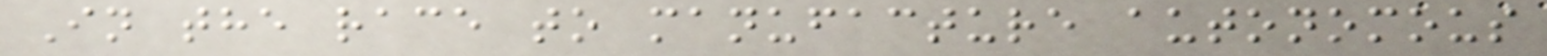In the race to manufacture autonomous
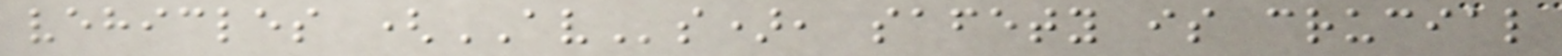vehicles (AVs), safety is crucial
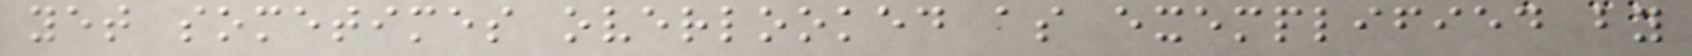yet sometimes overlooked as exemplified by
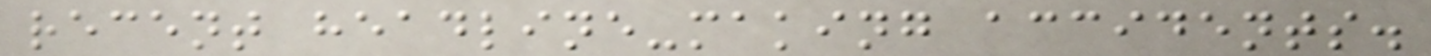recent headline-making accidents.
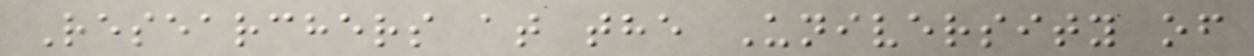Researchers at the University of
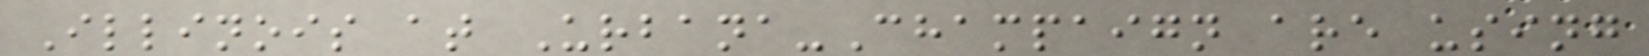Illinois at Urbana-Champaign are using
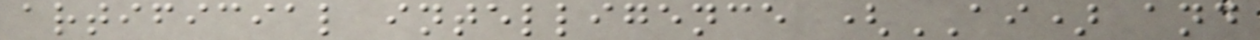artificial intelligence (AI) and
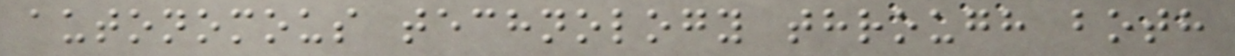autonomous technology through both
